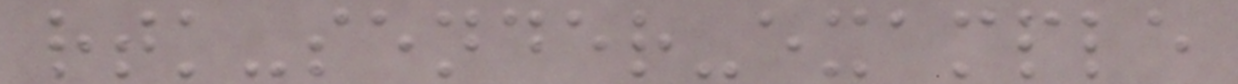rtk-sender-example
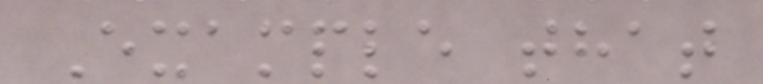Example that
